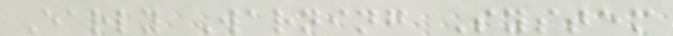Early Warning System
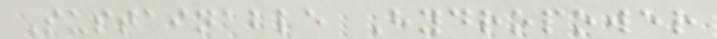Sustainable Hydropower
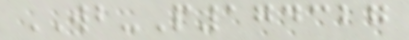WB-P174327
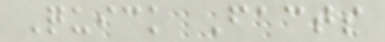Quick Facts
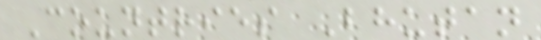Countries Bhutan
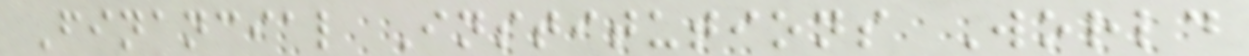Financial Institutions World
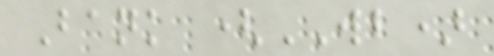Bank (WB)
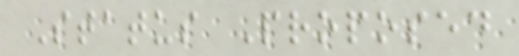Status Proposed
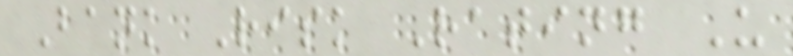Bank Risk Rating U
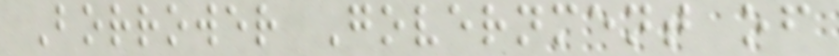Borrower Government of
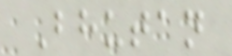Bhutan
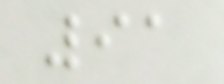91
